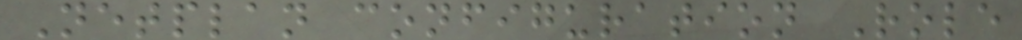Netplan configuration Role
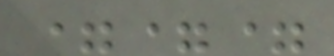===
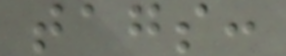tags:
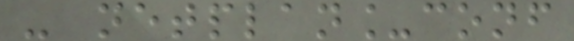- netplan_conf
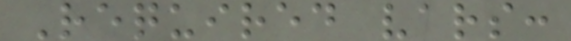Required vars:
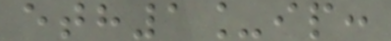eth1_ip:
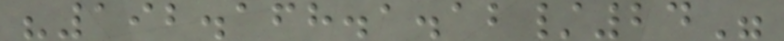"192.168.1.12/24"
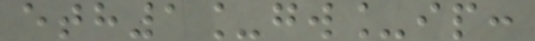eth1_gw_ip:
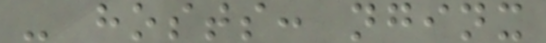- hosts: nginx
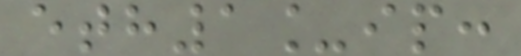eth1_ip:
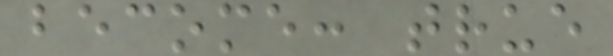become: true
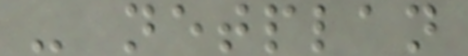- netplan
